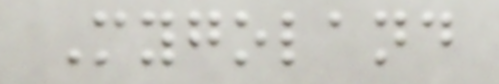Mygoland
